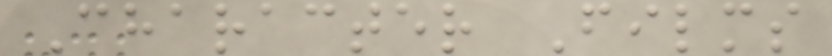Character Films
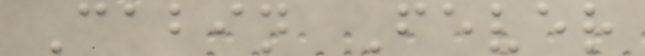Cabin Fever
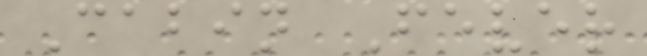Cabin Fever
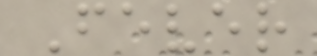Fever
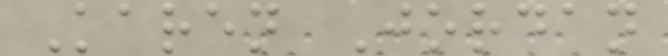Karen Jordan
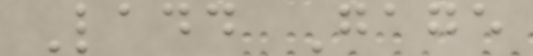Ladd Gage
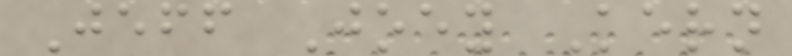Jeff Joey Kern
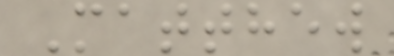Matthew
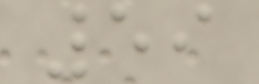59
